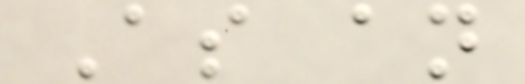As an
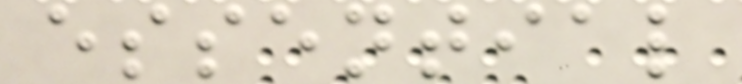essential
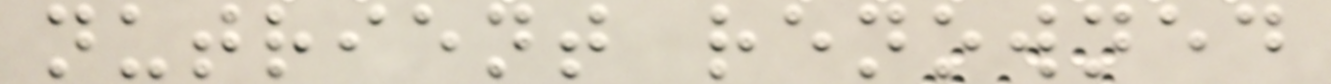nutrient renowned
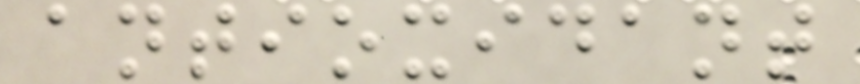antioxidant
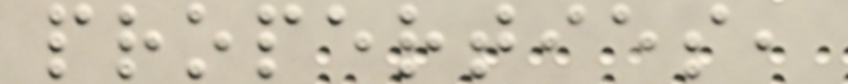properties,
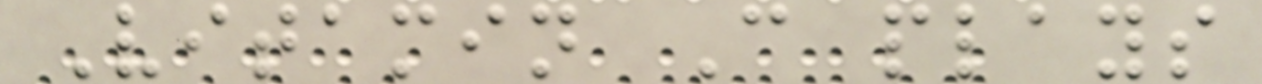Vitamin C plays
